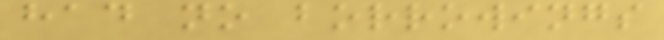had no borrowings
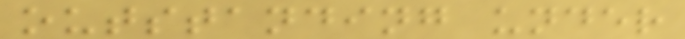outstanding under
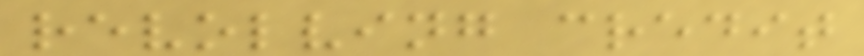revolving credit
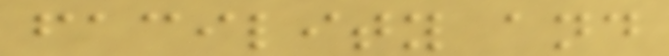facility and
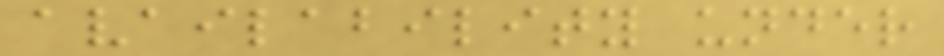availability under
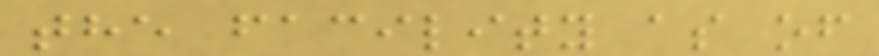the facility as of
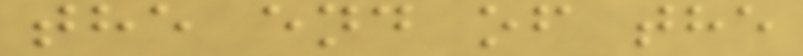the end of the
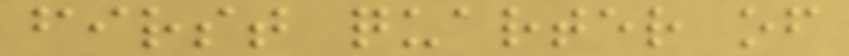first quarter of
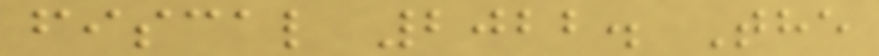fiscal 2022. The
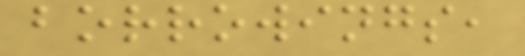borrowings,
